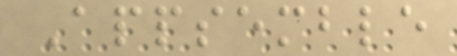Appsemble
